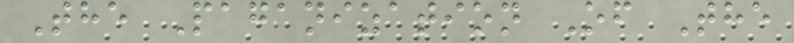The Paganization Of The
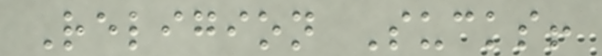Religion Sucks!
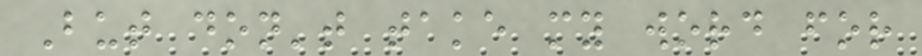But don't take my word for
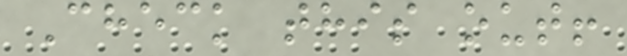Check this out!
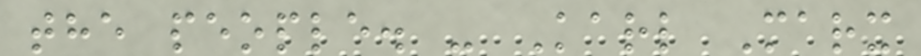the people. - Karl Marx
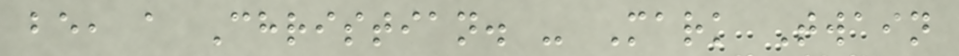be, a Christian. - Mark Twain
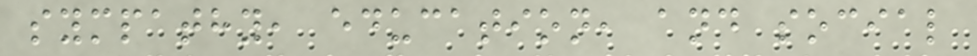sympathy, education, and social
